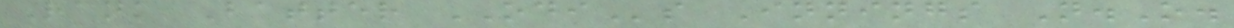Rank Batter ODIs Innings N.O.
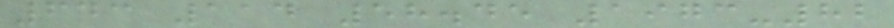643 114 58.45 1973-82
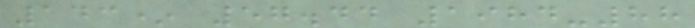143* 57.44 1984-88
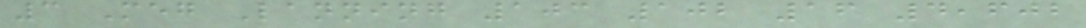3 Meg Lanning 103 102 16 4,602
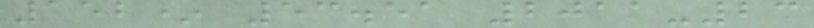152* 53.51 2011-23
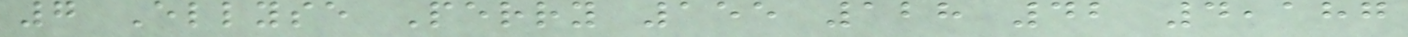7 Ellyse Perry 155 128 42 4,187
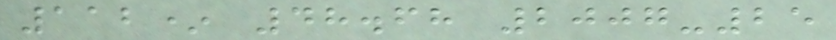112* 48.68 2007-25
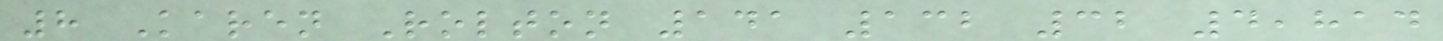8 Karen Rolton 141 132 32 4,814
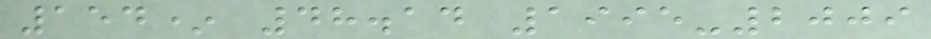154* 48.14 1995-2009
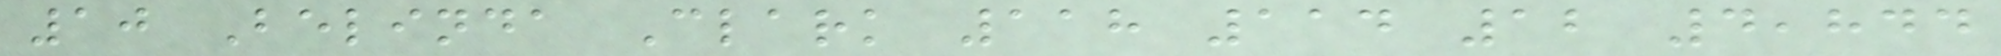10 Belinda Clark 118 114 12 4,844
